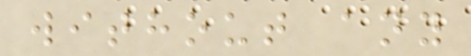without any
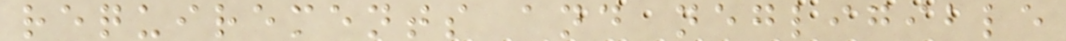requirements and negligible
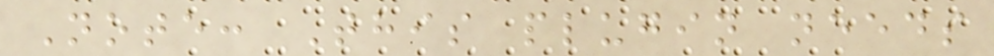Note: This plugin needs
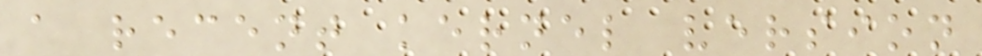a recent kernel version
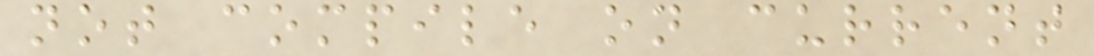not compile on current
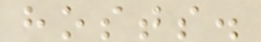hosts.
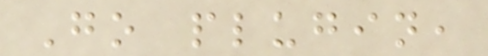Go plugin,
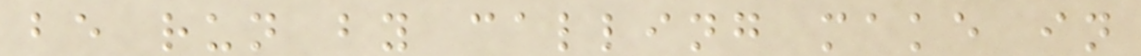be run by calling make in
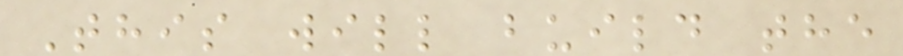This will build the
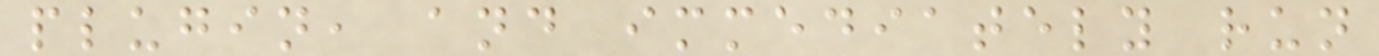plugin, and immediately run
